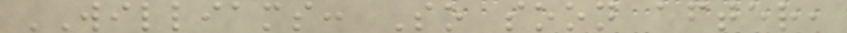WILLIAMS: So soon after,
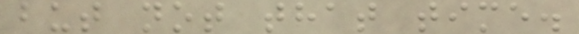but not that time.
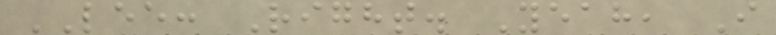LEE: Right. Yeah, I
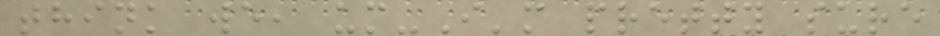think we, um-I'm pretty sure
